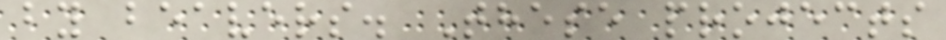by beavers. These projects
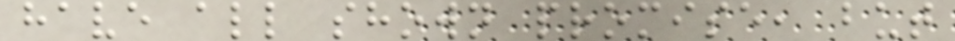have all shown promise, but
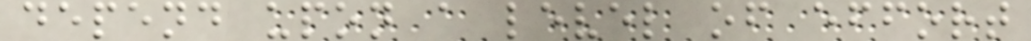depend upon a level of effort
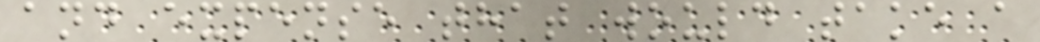and expense that would take a
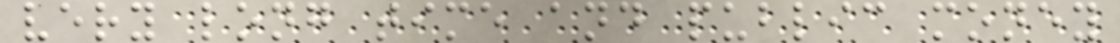very long time and public money
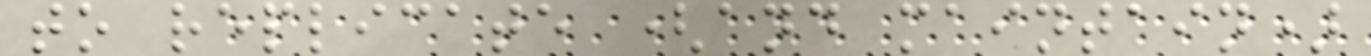to replicate (and maintain)
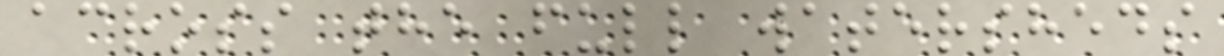across the full watersheds
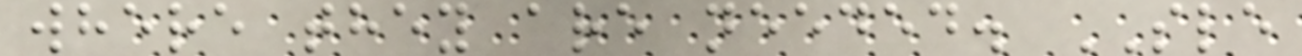where they are needed. SLE
